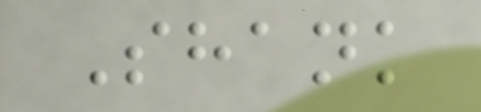Shank
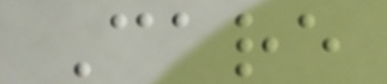Care
